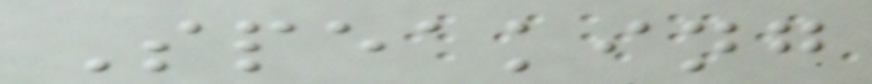Speaking
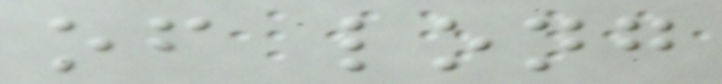of long
